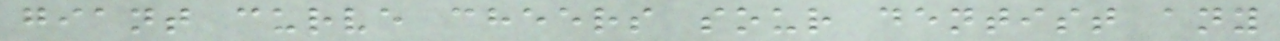giant curve cheers sour dentist any
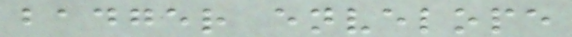badger envelope
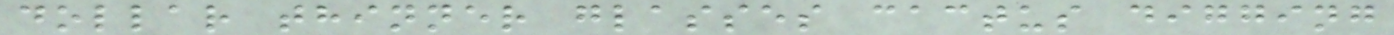dollar thinner glasses cactus digging
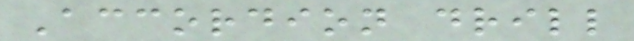Accordion drill
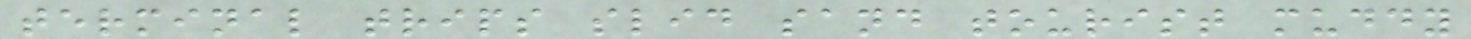terminal trips slid sand tourist muddy
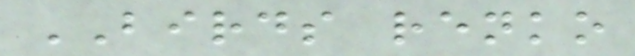BIRDS renko
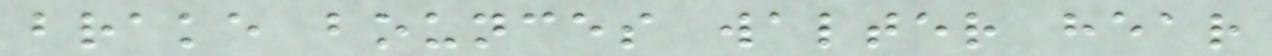brake bounces walter hear
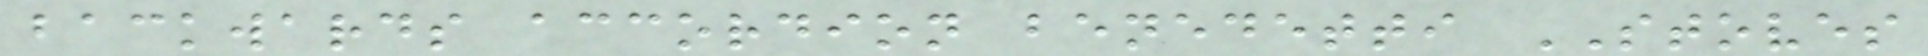backwards accordion benedetti STOVES
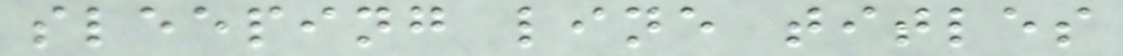sleeping line titles
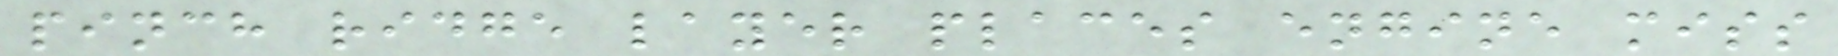pinch ridge layer places engine miss
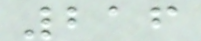216
